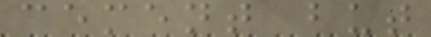cement but
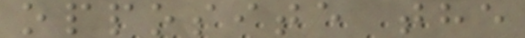opposite the
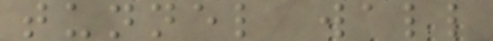tunnel wall
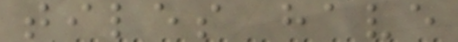tiles have
